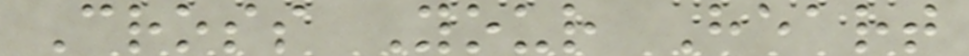Cross Your Heart
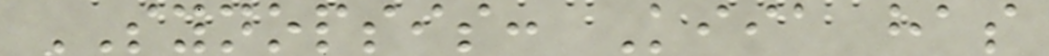SYNOPSIS: Kiia has
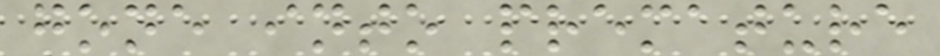gone into premature
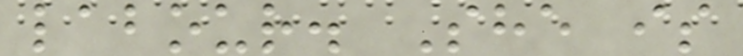labour. She is
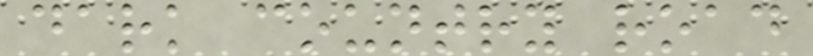dark country road
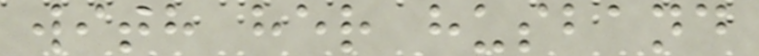with her husband
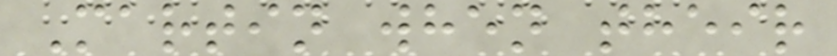Martin when their
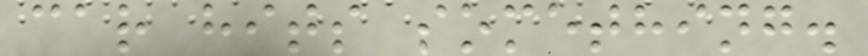car hits something.
